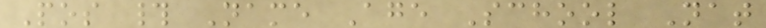Pos # Name Age School Nat
